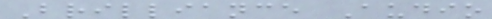Brilliance Audio
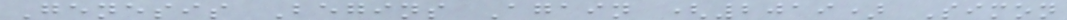Genesis Begins Again (2019) Simon
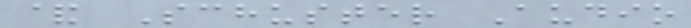& Schuster Audio
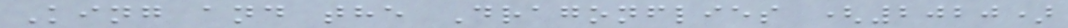King and the Dragonflies (2020)
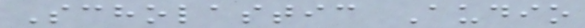Scholastic Audio
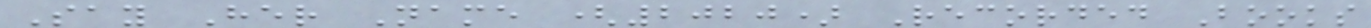Say Her Name (2020) Recorded Books
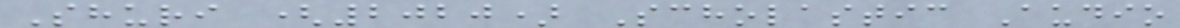Shuri (2020) Scholastic Audio
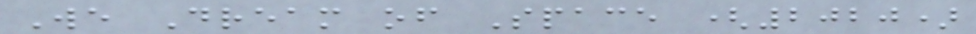We Dream of Space (2020)
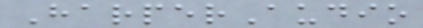HarperAudio
